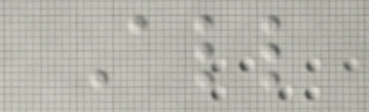All
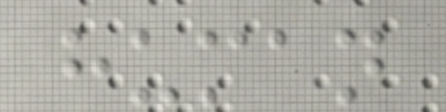human
